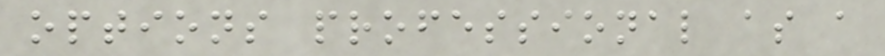options professional as a
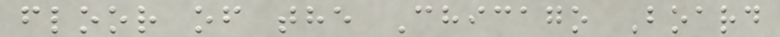floor of the Chicago Board
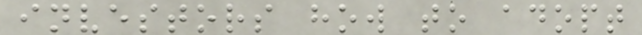investors how to adopt
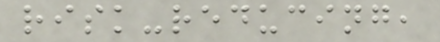risk-reducing,
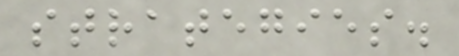strategies.
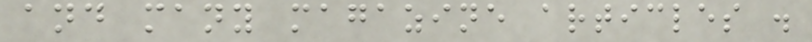and many magazine articles .
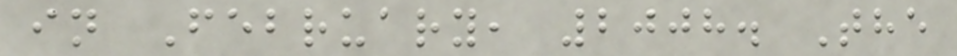in February, 2008. The
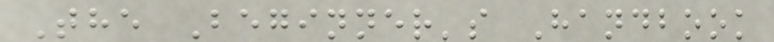The Beginner's Handbook
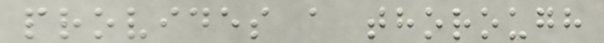provides a thorough
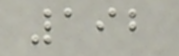192
